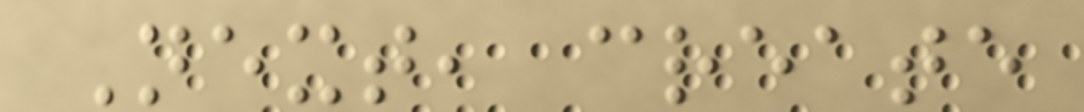Next, create
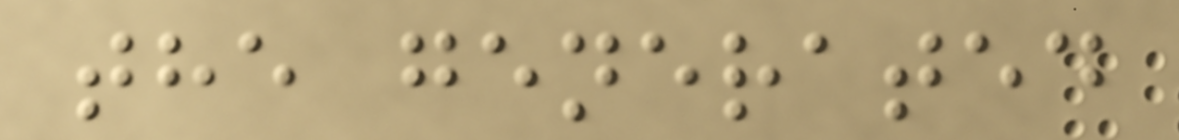the generated
